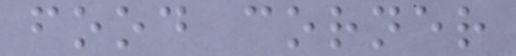food corner
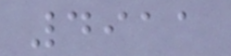4911
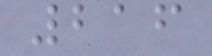216
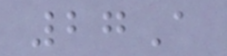27A
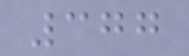377
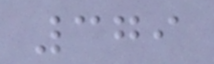379
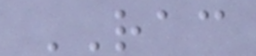RAC
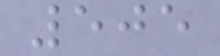505
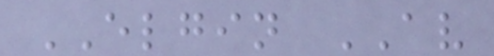ELGIN AV
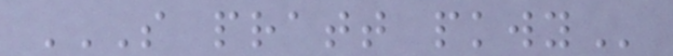S PRATT PKWY
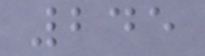245
